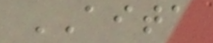AITA
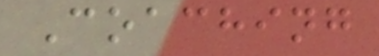Coaching
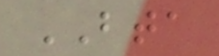BTA
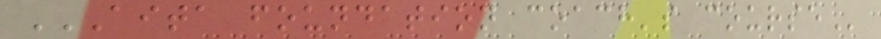AITA FOUNDATION COACH'S COURSE
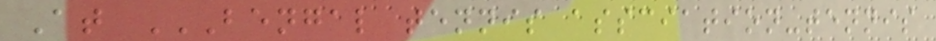At BENGAL TENNIS ASSCIATION-TENNIS
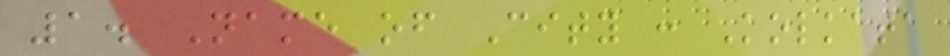1. Name of City : Kolkata
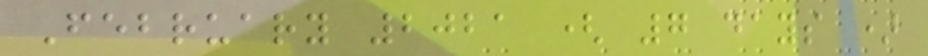February 2021 ( 7 days )
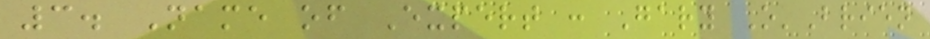3. Name of Expert : Gary O'Brien
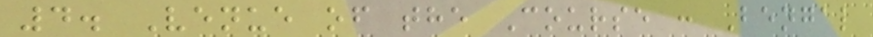4. Venue of the Course : Bengal
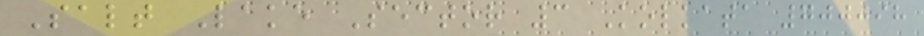Salt Lake Sector 3 Kolkata 700098
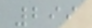299
